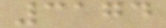3174
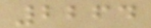2264
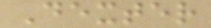Dexter
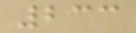233
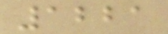1221
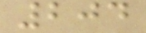204
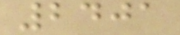2401
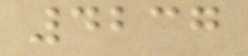4237
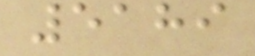5189
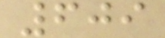609
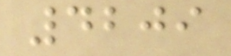4209
